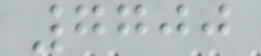7700
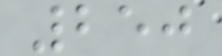250
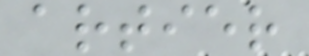artier
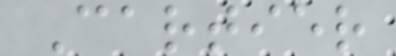Cartier
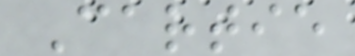Cartie
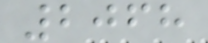2068
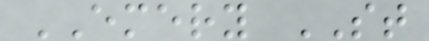EMERY ST
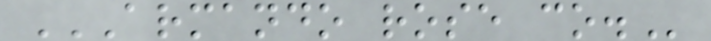ARMANDO ROSE CO.
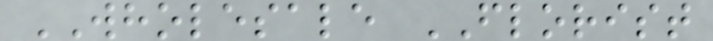WHOLESALE FLORIST
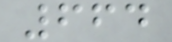664
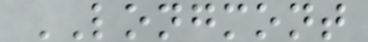LONGMONT
